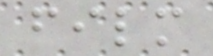film
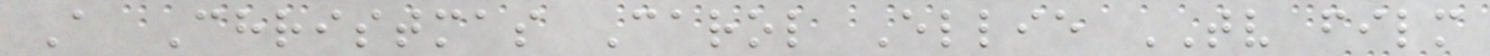A Christmas Carol Ellie TV film
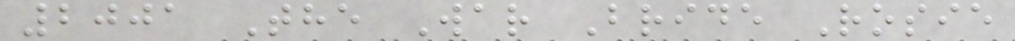2001 The War Bride Rosie
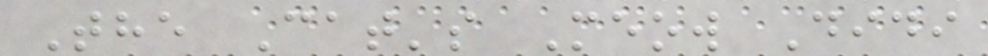The Cat's Meow Didi
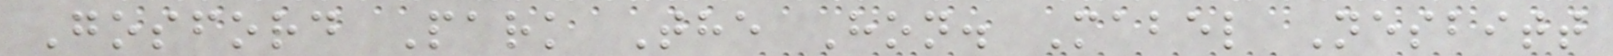Gosford Park The Hon. Mabel Nesbitt
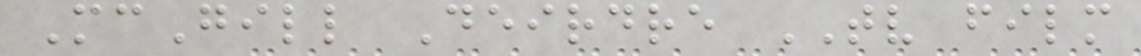McGill Deirdre TV film
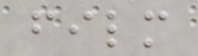film
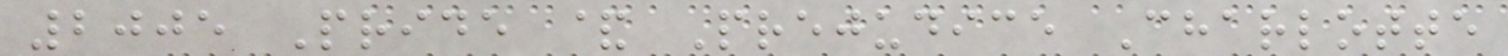2005 Pride & Prejudice Charlotte
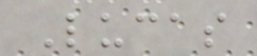Lucas
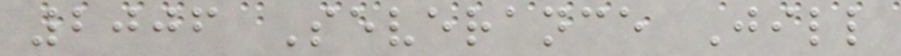2006 Severance Jill
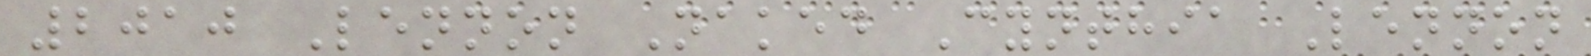2010 Lennon Naked Cynthia Lennon
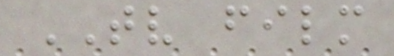TV film
